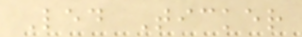Led Ticker
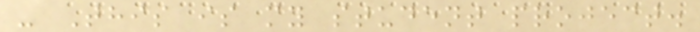- This is my student project.
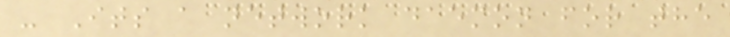- Its a network daemon for the
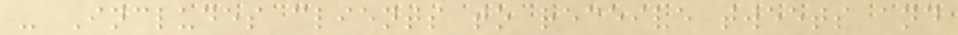- Includes clients to receive tweets and
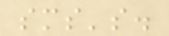sms's.
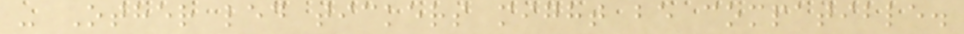- Other led tickers might be compatible.
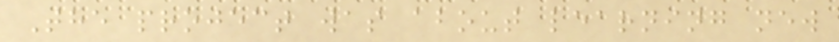The project was about learning new
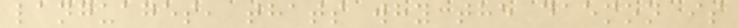languages, thats why the daemon is
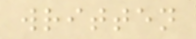written
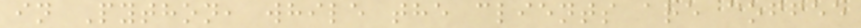in Python, while the clients are coffee
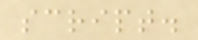script.
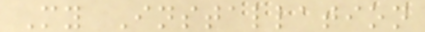My Installation
